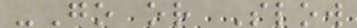-Go or Slow
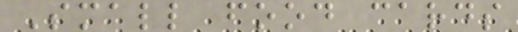Small food cards
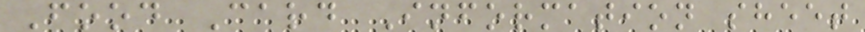Food Card Information sheet
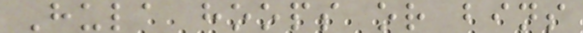Hula hoops or bins
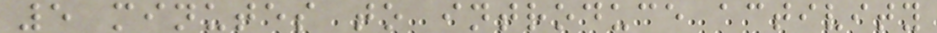5 minutes to introduce activity
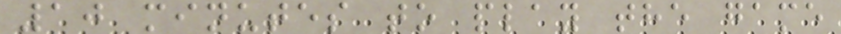10 minutes to play the game
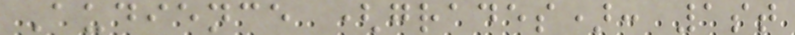Audience (grades): 1st
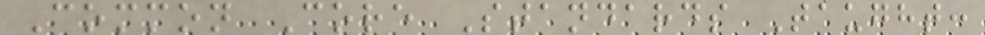Common Core Standards Taught:
